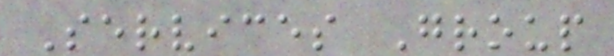Services Group
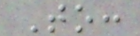To:
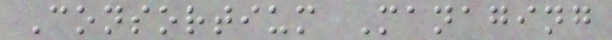Consortium Managing
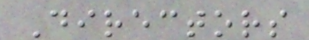Directors
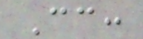Cc:
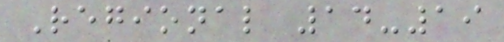Regional 14-19
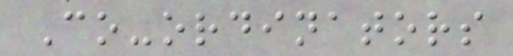Co-ordinators
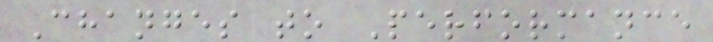Changes to Performance
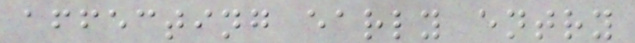affecting early entry
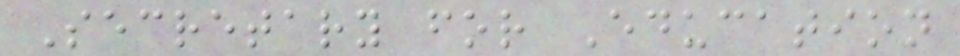Secretary for Education
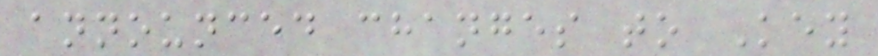announced changes to Key
